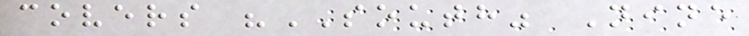covers "SOUTH" Nine
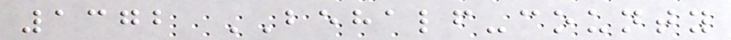1372 BEHALF-county
